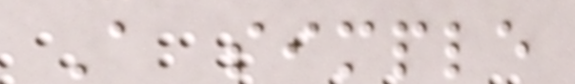A simple
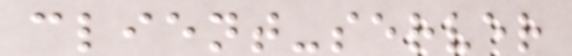client-server
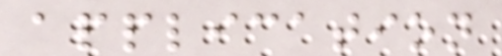application
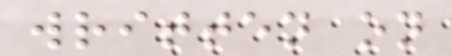written on
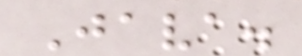Java.
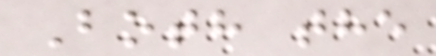Both the
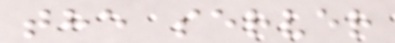the server
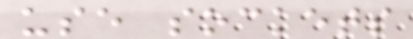use sockets
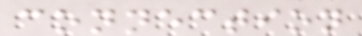connection
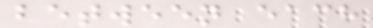between each
